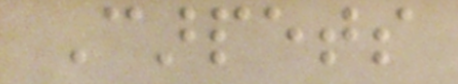Carpets
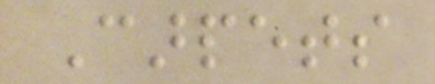Carpets
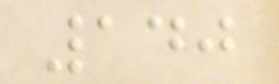140
